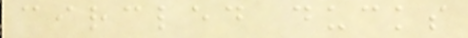circled ducks
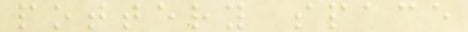pottery space
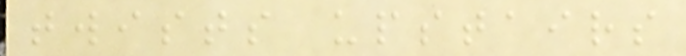twists upstairs
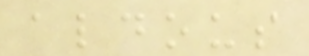aldous
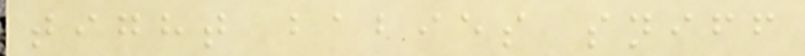tight babies sniff
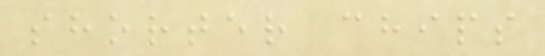shorter chips
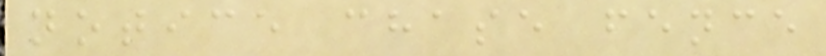notice chase fence
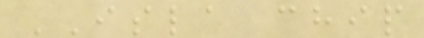ISLA chip
